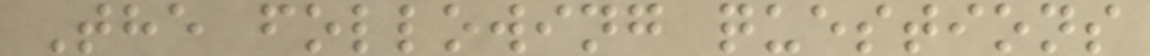The following questions
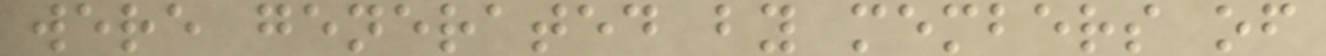were generated by members of
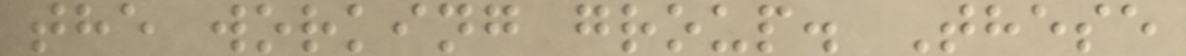the working group. These
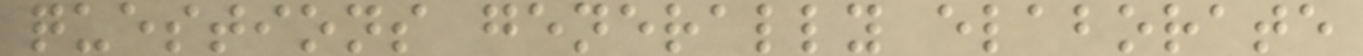questions generally elaborate
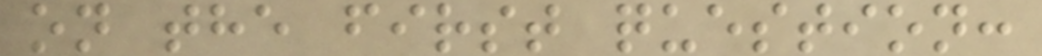on the first question:
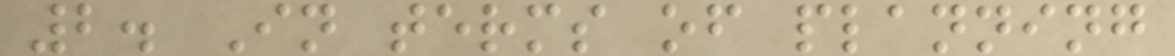2. In terms of planning
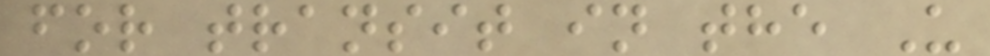for transit in the U
